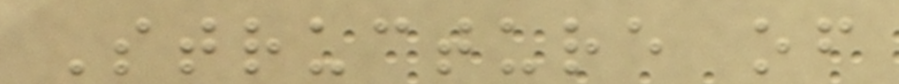Structure of
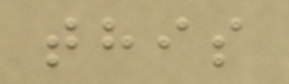this
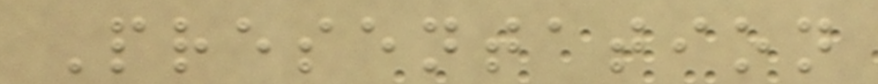Presentation
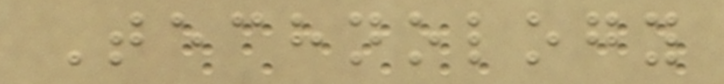Technology
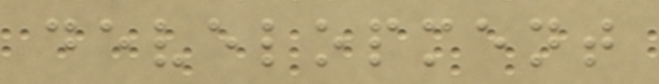development
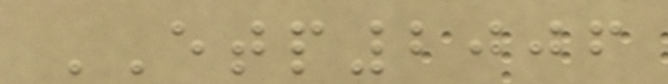ETP2006
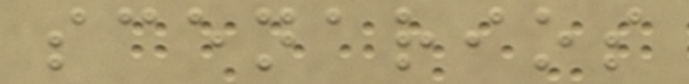scenarios
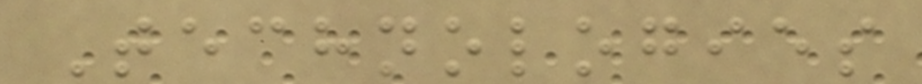Technologies
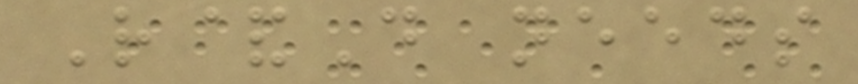R&D needs
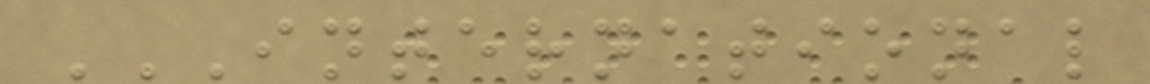INTERNATIONAL
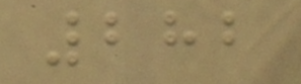282
